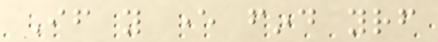If you ever find yourself
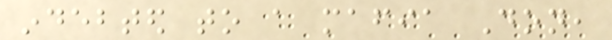indebted to a mafia Don,
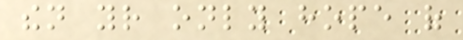then your only hope of
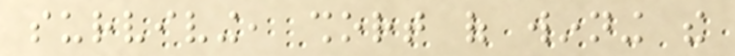surviving, short of winning the
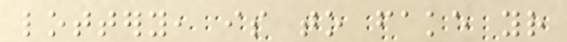lottery, is to fake your
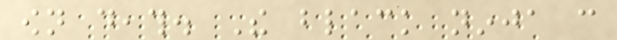own death. The black ninja can
